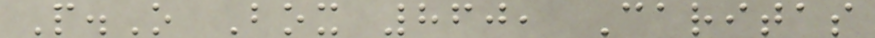P.O Box 860, Caritas
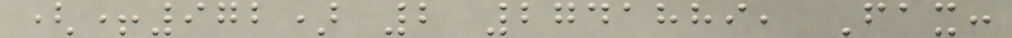(+972) 2 2741889, Fax:
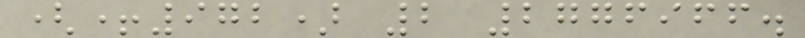(+972) 2 2776966.
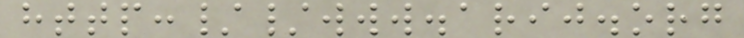http://www.arij.org
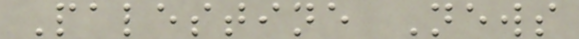Palestine News
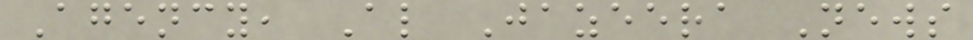Agency, Al Jazeera News
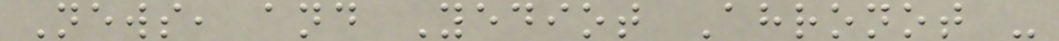News, and Yediot Ahronot -
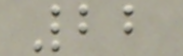22
